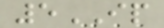5IP
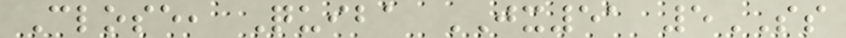Close, Quiba JX51 5SS
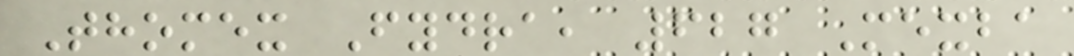Thomex Fydra, 627 Mexba
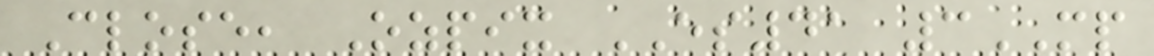Close, Ozpix ES41 3MP
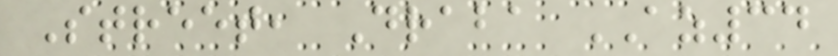Street, Draba AZ34
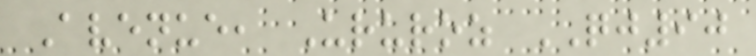Avenue, Ururoz QJ90
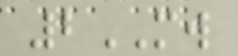2MW
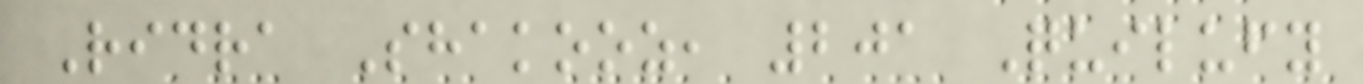Ridra Shakooz, 201 Quilufy
